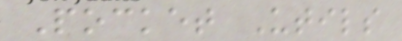Pocket Utils
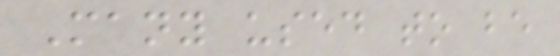Many used to be
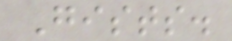Gists.
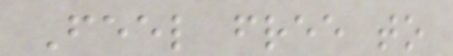Feel free to
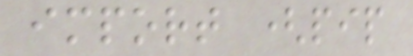import (pip
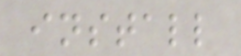install
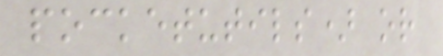pocketutils) or
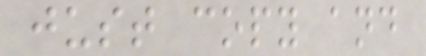just copy and
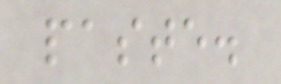paste.
